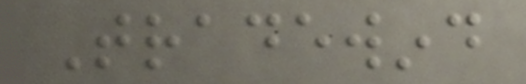Tradewind
